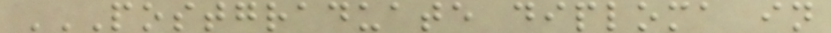POSTGRADUATE DIPLOMA IN
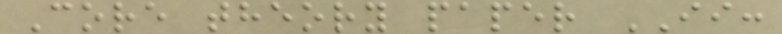Core theory paper II:
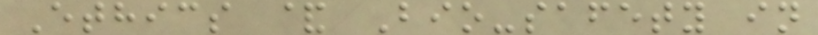Ethics & Bio-safety in
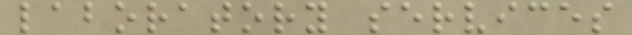laboratory services
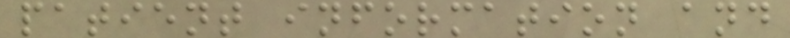patient information and
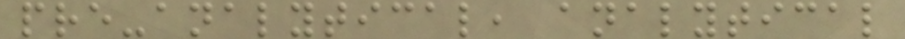pre-analytical, analytical
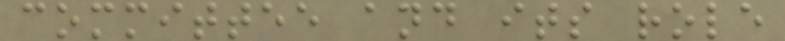committee and its role
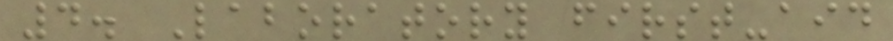4. Laboratory first-aid
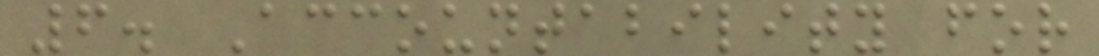6. Accountability for
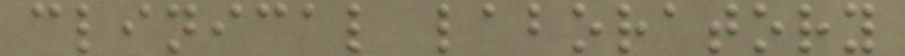clinical laboratory
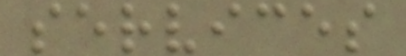services
